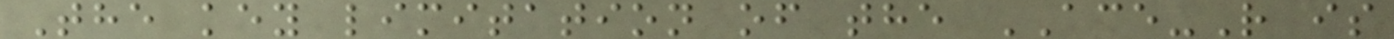The key limitation of the ACE-R is
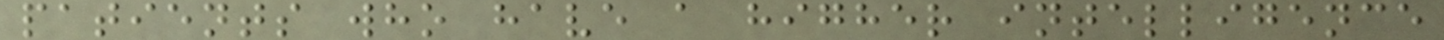patients who have a higher intelligence
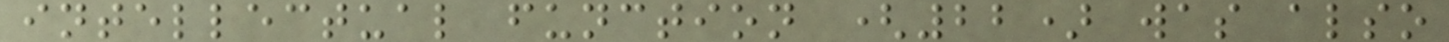intellectual function (22) was also
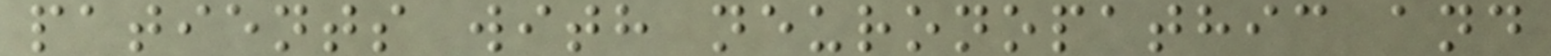patients with neuronopathic and
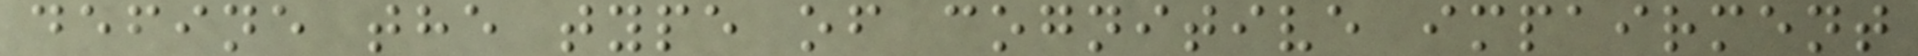define the type of cognitive impairment
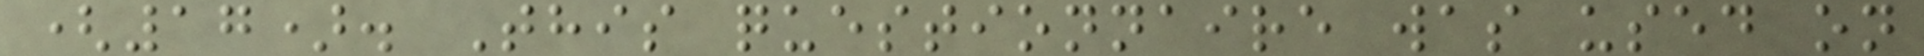(17). This questionnaire was used on
